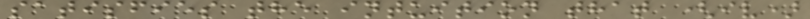satisfies the intuition that (iv)
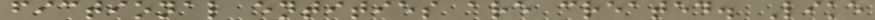fictional entities are created. Like
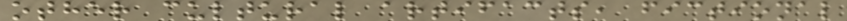other cultural artifacts, fictional
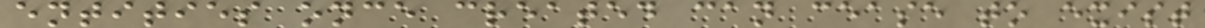entities once created can cease to exist
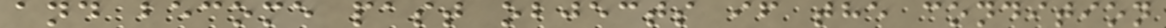and become past objects if the condition
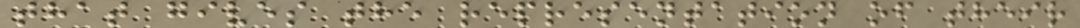that gives the representation of their
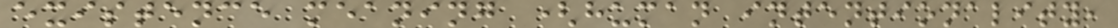existence meaning (human intentionality,
